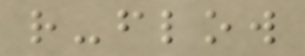r-flow
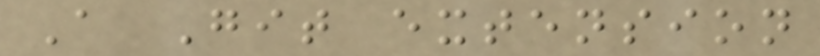A Git extension
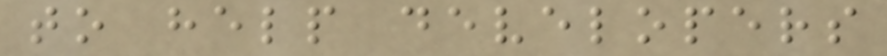to help developers
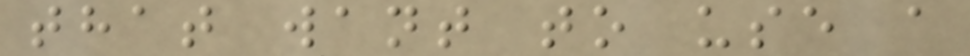that want to use a
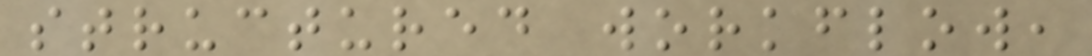structured workflow,
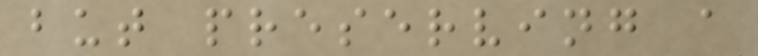but preserving a
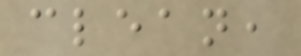clean,
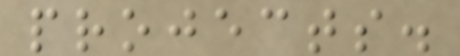projects.
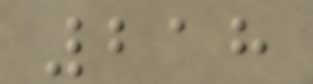218
